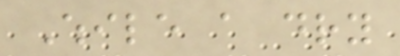While a dry
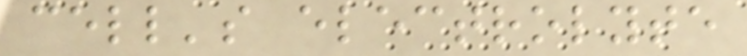cell's electrolyte
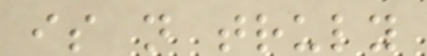is not truly
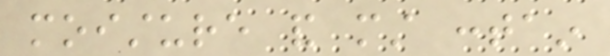moisture and must contain
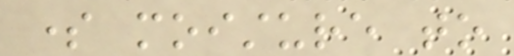some moisture to
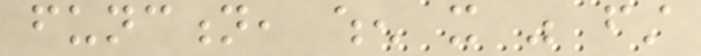function, when it was first
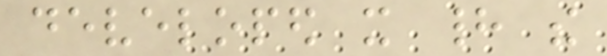developed it had the
